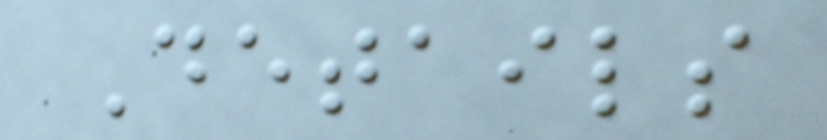Details
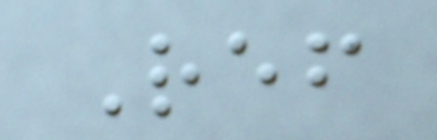Ref
